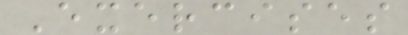Exercises
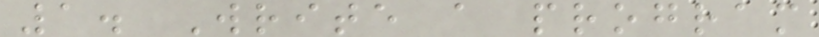1. Write a program
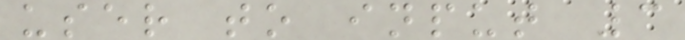user to input 3
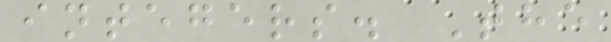integers. The
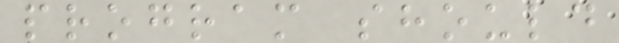program should
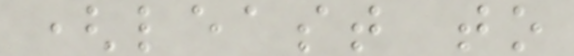(least to
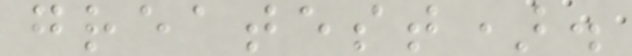greatest).
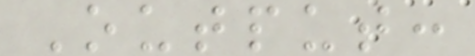Output:
